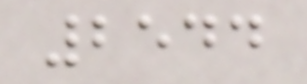2544
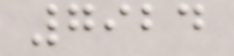7924
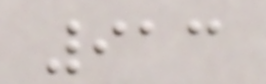913
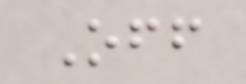Off
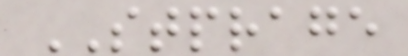STPRAGE
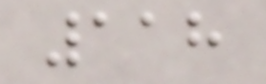118
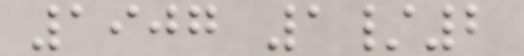1907 1/2
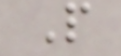P
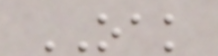OAK
